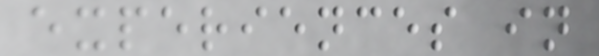experiences in
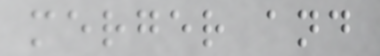merger and
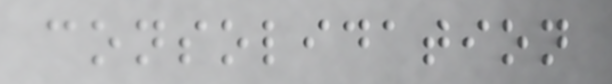consolidation
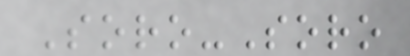Soro-Soro
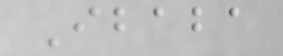Ibaba
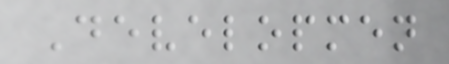Developmen
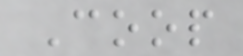Coop
